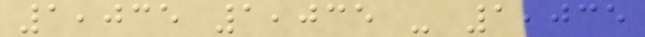1,035 1,035 - 1,035
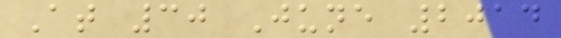At 30 June 2014
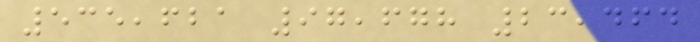535,621 97,678 23,464
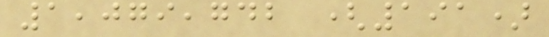1,079,742 (191)
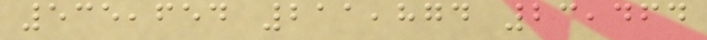535,654 211,874 23,464
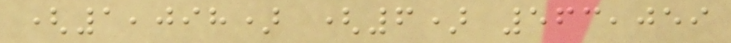(1,098) (6) 563,059
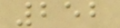252
